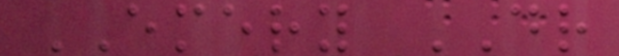EMERY DR
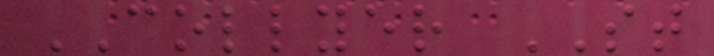COLLYER ST
